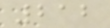212
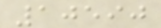10590
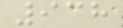938
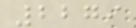2279
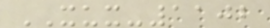XUX-1102
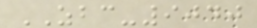ZBC-9040
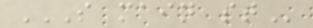S MAIN ST
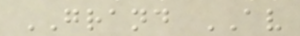GRAND AV
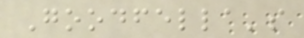Goodfella's
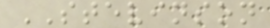STEVINSON
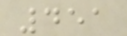451
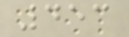453
